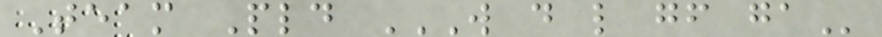Team Pld W D L GF GA
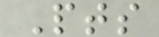Pts
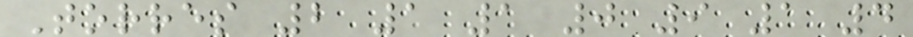Torres 2 1 1 0 9 1 4
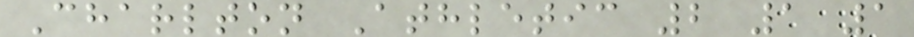Charlton Athletic 2 1 1
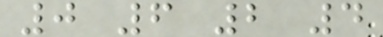0 6 2 4
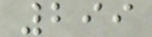299
